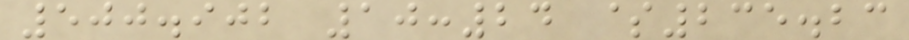500.902 10:24 $235.23
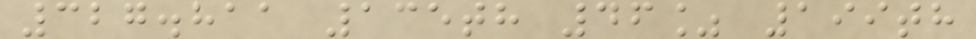327.811 135th 46% 199th
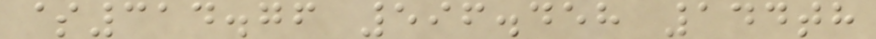$314.76 596.458 144th
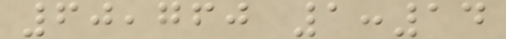60,760 1:14
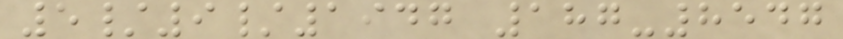5/9/1947 187-8547
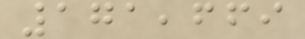171,669
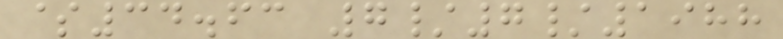$34.63 7/7/1988
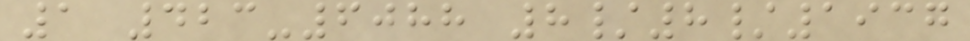1 423-6088 8/8/1937
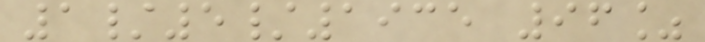1/5/1935 96%
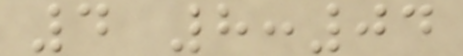4 8:04
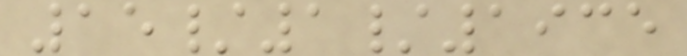15/1/1935
